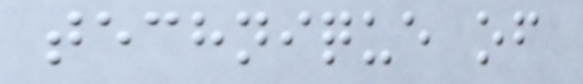technique of
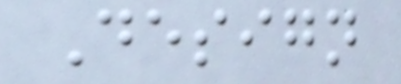Design
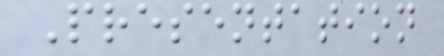Presentation
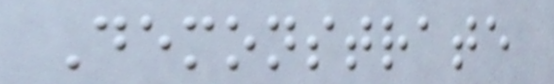Demonstrate
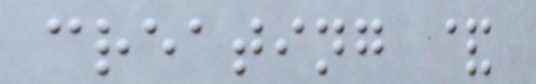creating &
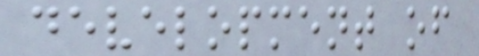development of
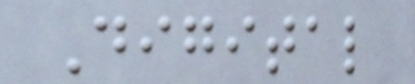Digital
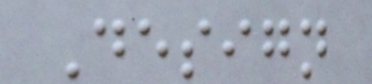Design
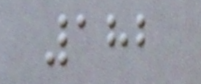182
